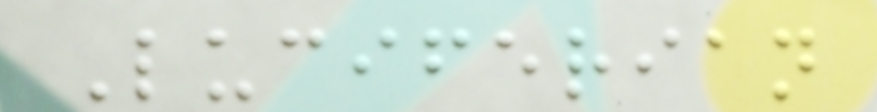Luciferian
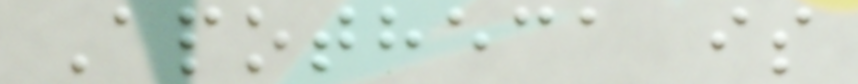Apotheca is
